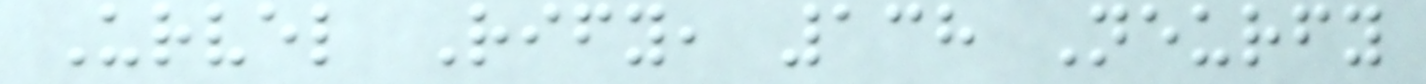Urvel Rify, 138 Neurfy
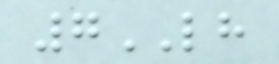7LH
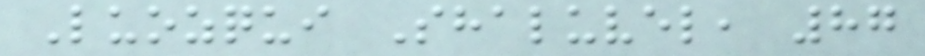Luozqui Shaluvel, 87
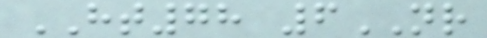HT78 6NR
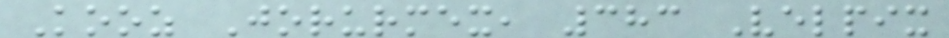Kooz Jorurmex, 383 Velpix
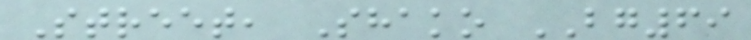Street, Shako BG69
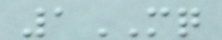1MQ
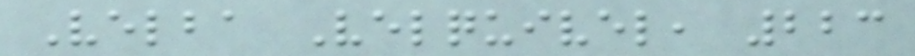Velba Velquivel, 223
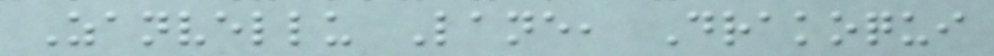Zanvellu Lane, Drakoqui
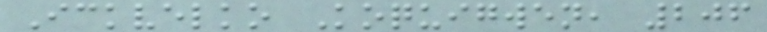Ickvelko Koquigwen, 206
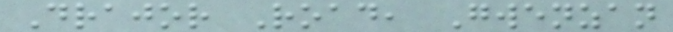Drajor Road, Gwenzan
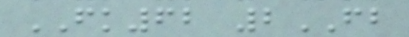FK62 2FB
